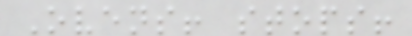Ovens! stops!
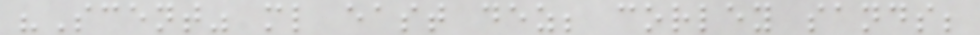"Scent" ml east dez; corley sands;
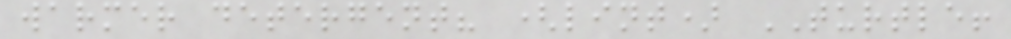warmer detergent? (lint) TURTLE!
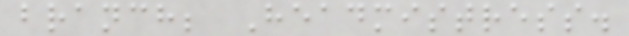branch; Headmistress.
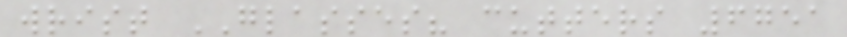wrist GLASSES? cutters 6751
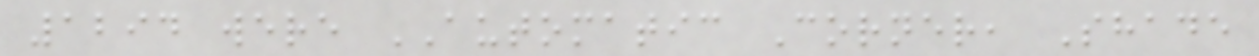1294 were AUTOMATIC Corner, Shade
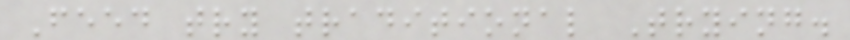Feed try traditional Trying.
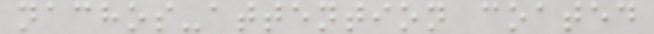nachos-attention coated
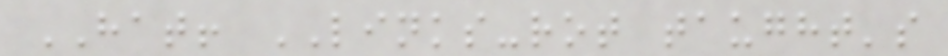HAT! LINKS-rot taught's
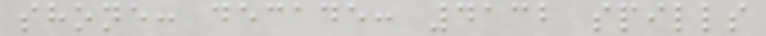shone: decade: 4132 spills
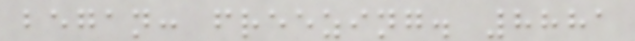began: freezing. 8881
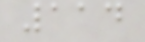114
